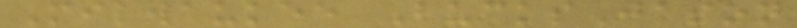Milwaukee BucksJason
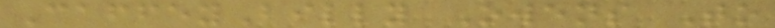CaffeyBilly Owens To
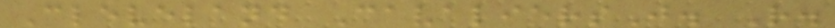Cleveland CavaliersJ. R.
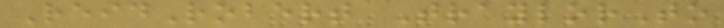ReidRobert TraylorTo
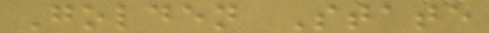Golden State
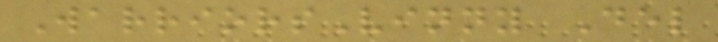WarriorsVinny Del
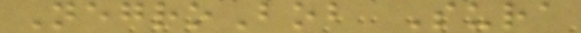NegroBob Sura
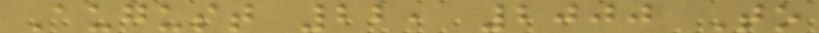August 22, 2000 To
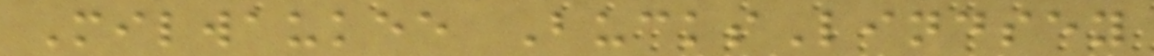Milwaukee BucksLindsey
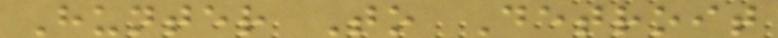Hunter To Detroit
